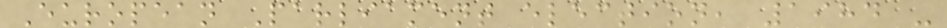European Parliament election, 1984 -
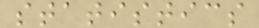statistics
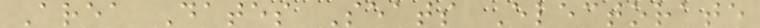Area Dates Seats Electorate
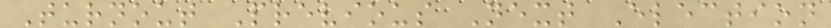Turnout Previous Next Election
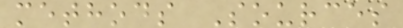methods Sources
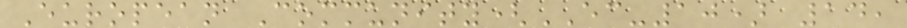European Community(EC-10) 14,
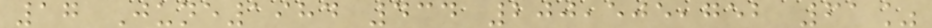17 June1984 434 200,505,752 61%
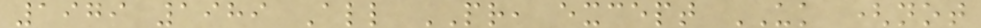1979 1989 All PR, except UK (not
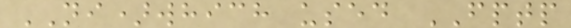NI)which used FPTP
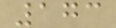173
